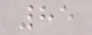85
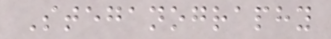Steganography
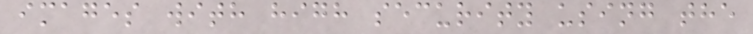images with high security using the
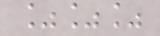%%%
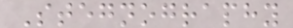Stegnography
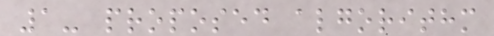1- proposed algorithm
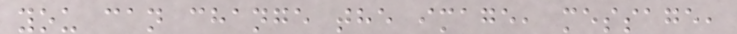you can change the image, message,
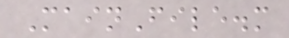MainFile.m
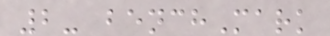2- benchMark
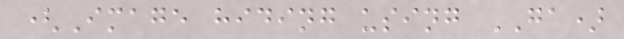(Image hiding using GA)
